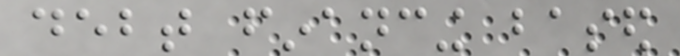debt financing based
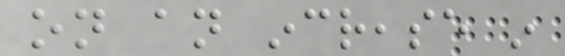on an increase in
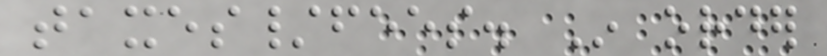taxes/fees. In order
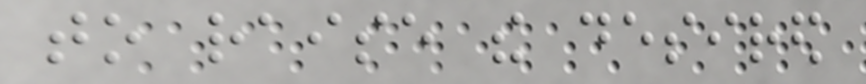to raise the desired
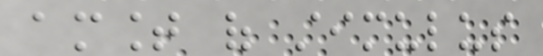amount of stimulus
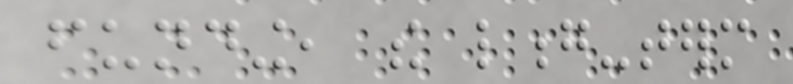funding, the long-term
